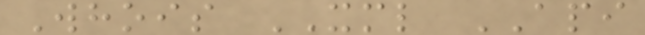Whois XML API
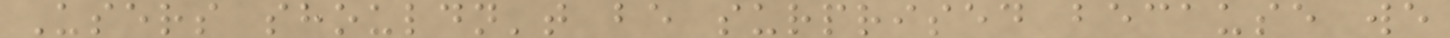Users shouldn't be surprised because we
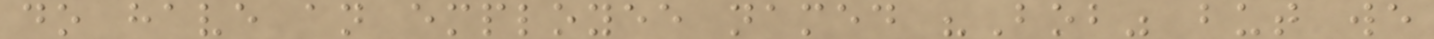do have an employee named "Bob" but we
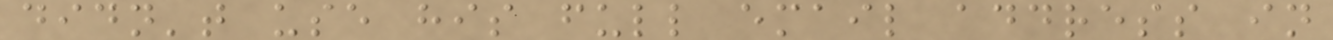didn't use his full email address in
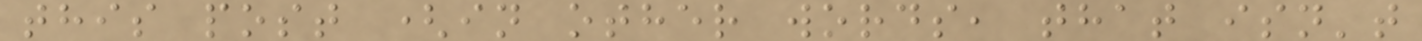this post (in other words, that isn't
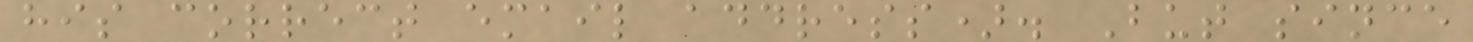his correct email address). But since
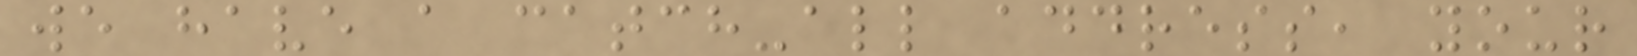we have a catch-all address, your
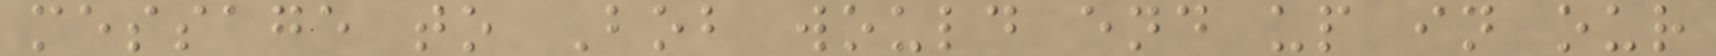message to Bob would end up in our
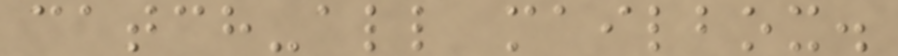catch-all mailbox.
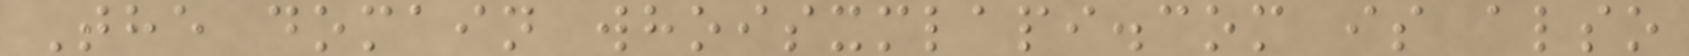The domain whoisxmlapi.com is also
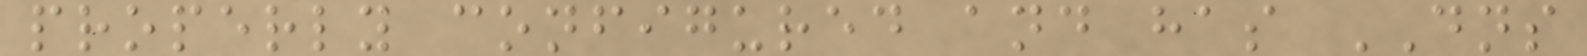properly configured and has DNS
